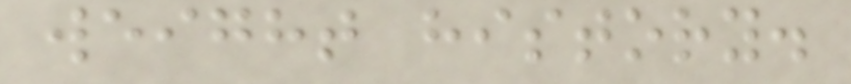weight history.
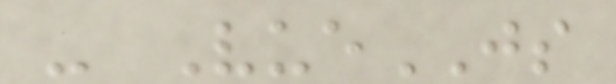- VueJS
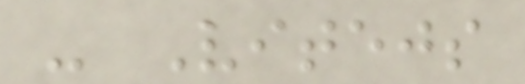- Vitejs
